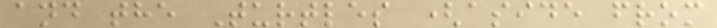and the Turtles (aside from
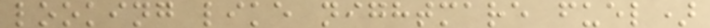looking like nightmare fuel)
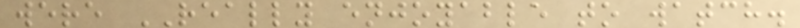were REALLY enjoyable to watch.
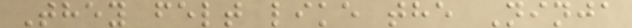They felt like the Ninja
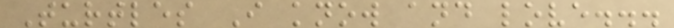Turtles I know and love...
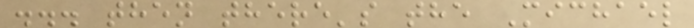... then there's the Michael
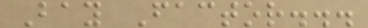Bay Factor...
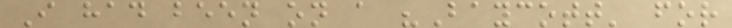I had been on a "Baycott' for
